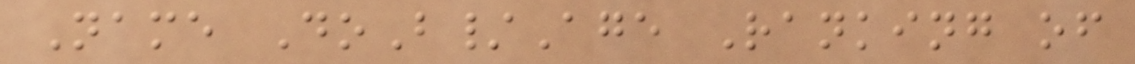Name DoB/Age Ranking of
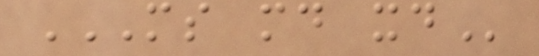MS MD XD
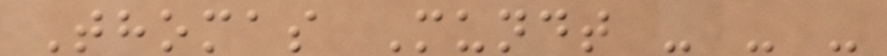Thomas Mundt - - -
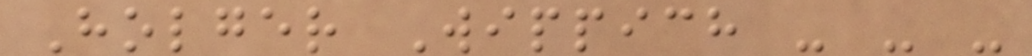Holger Wippich - - -
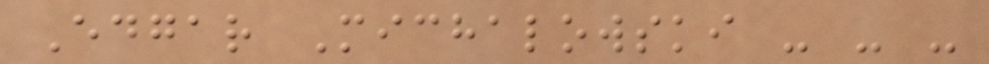Edgar Michalowski - - -
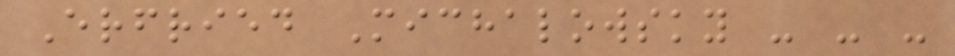Erfried Michalowsky - - -
